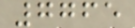7765
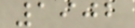1902
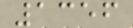1356
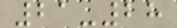21-28
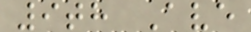9th Ave
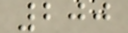200
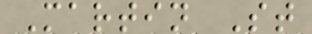Martin St
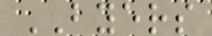BYERS
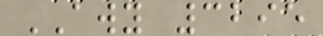AWY 3295
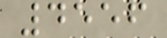4556
